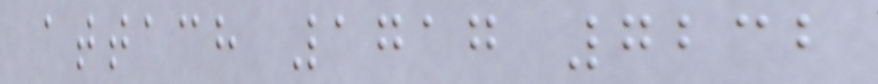attach 1717 7232
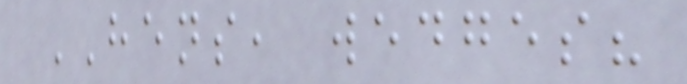HENS, wedges?
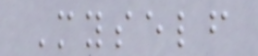Myself
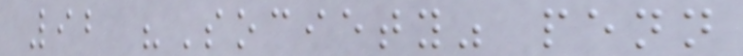92 "Society" penn
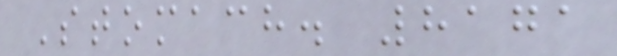Stomach. 8171
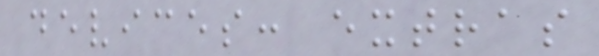devices: extras
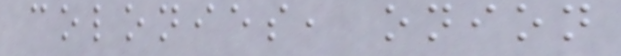colonies, onion
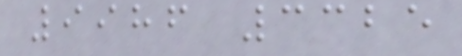9986 3325
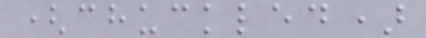(chuckled)
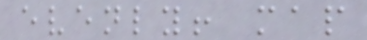evenly! map
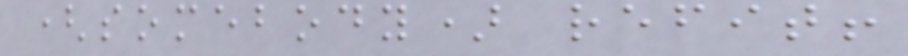(somebody) refit!
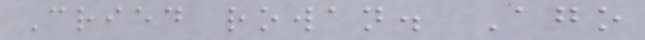Cried rowan. Ago
